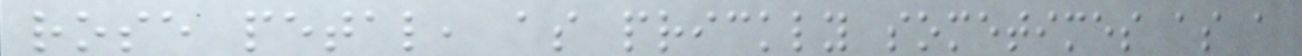rose petal, as prickly sometimes as a
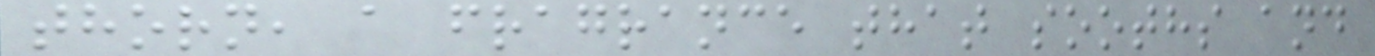thorn, a fragrance that sooths and
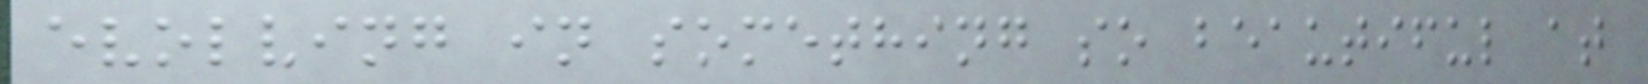evolving in something so beautiful at
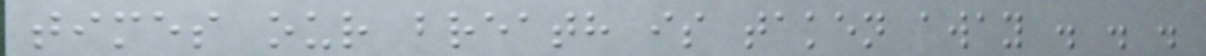times our breath is taken away . . .
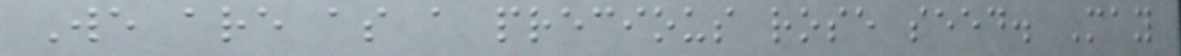We are as a precious rose seed. May
